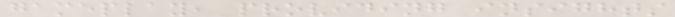gameplay, providing insights
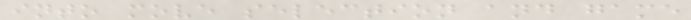into move selection and game
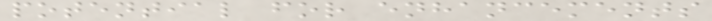potential for enhancements
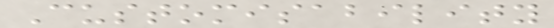Customisability
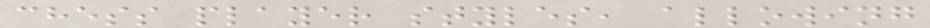chess player styles, allowing
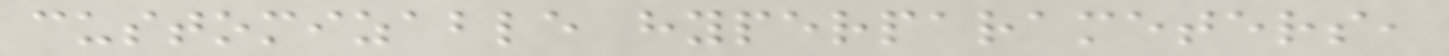customizable hyperparameters,
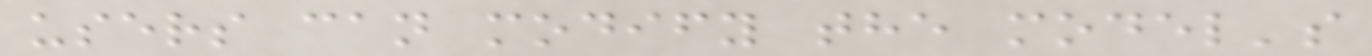users can modify the model's
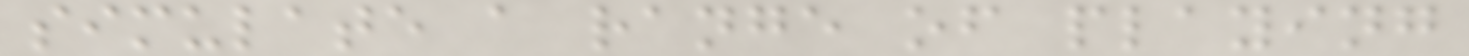simulate a range of playing
